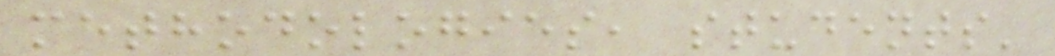methodologies, students'
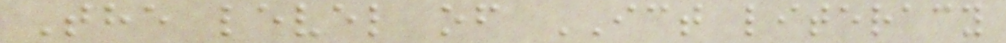The level of ICT literacy
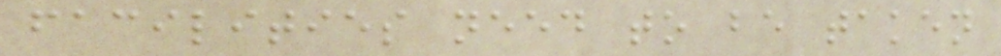facilities need to be taken
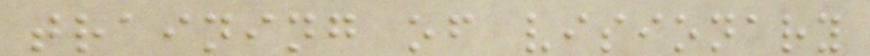training of visionary
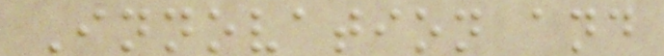Innovation and
